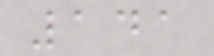141
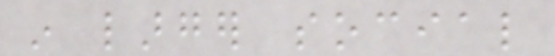in larger social
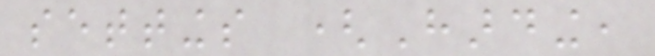settings (Harding,
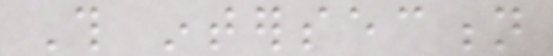This intersection
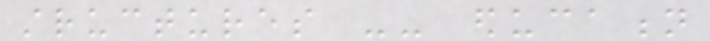structures -- education
